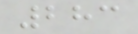283
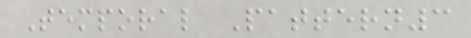Temporal Pattern3
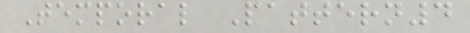Temporal Pattern4
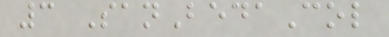3 SanBedaCol
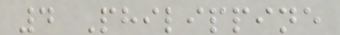4 Philippine
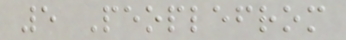5 Peoplefrom
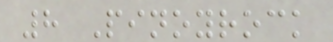8 Pinoyrock
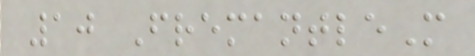10 FremantleM
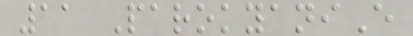11 ParokyaniE
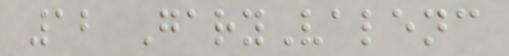12 GaryValenc
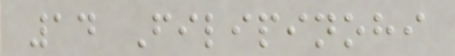14 Filipinohi
